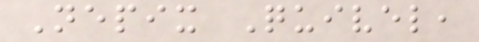Nepix Quivel,
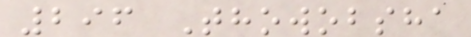296 Thowobsha
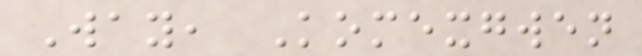Way, Komexgwen
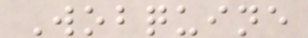Wobquine
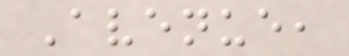Avenue,
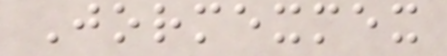Jormexmex
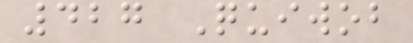427 Quiwob
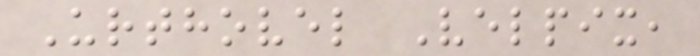Urthovel Velpix,
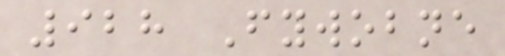928 Fywobne
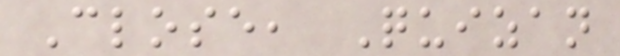Close, Quizan
